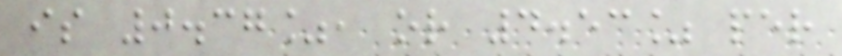is 0.37%, or 4.53% per
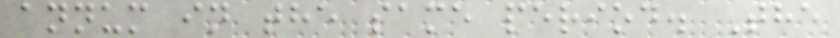annum in the same period. The
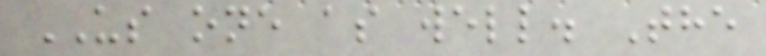US one as well. The
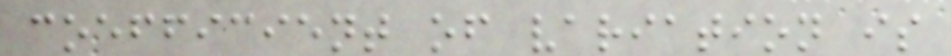coefficient of variation is
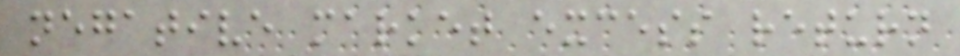negative market excess return
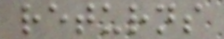returns
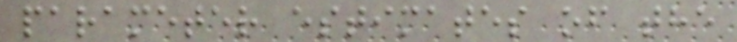parameter estimates of the
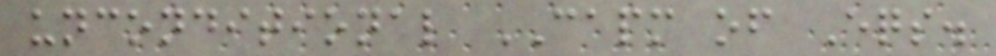unconditional CAPM of Eqs.
